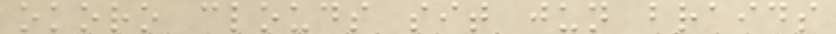okoro clouds sit jun braids
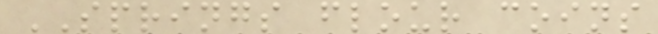SPRINGS flour coins
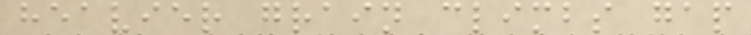heavier grain climbs gap
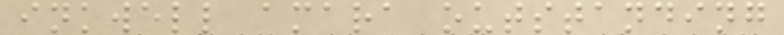inkwell amara outstanding
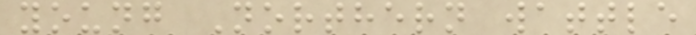young Northern wattle
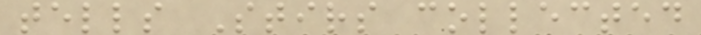tells Stirs collected
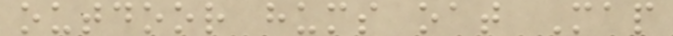outdoor hums oat Map
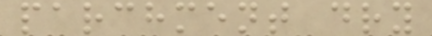parchment dry
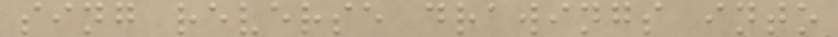sing reverse drawings into
